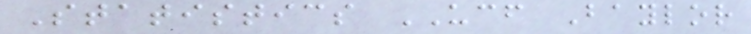Statistics UCF Baylor
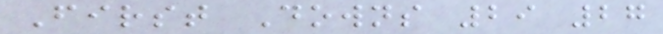First Downs 29 27
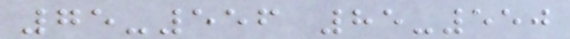75-556 85-550
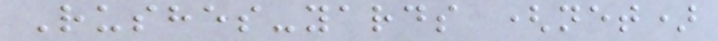Rushes-yards (net)
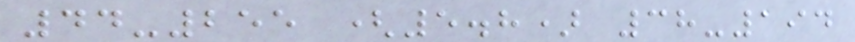44-255 (5.8) 38-194
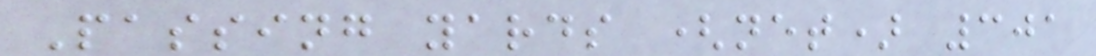Passing yards (net) 301
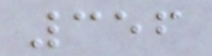356
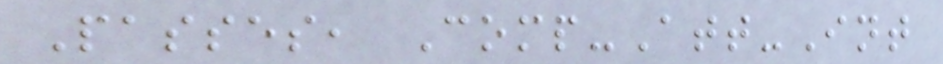Passes, Comp-Att-Int
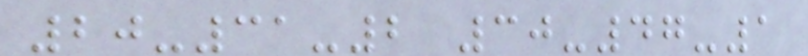20-31-2 30-47-1
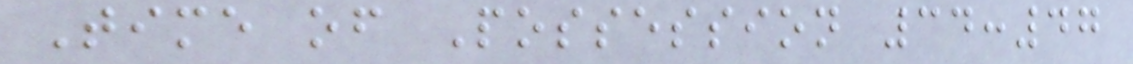Time of Possession 34:47
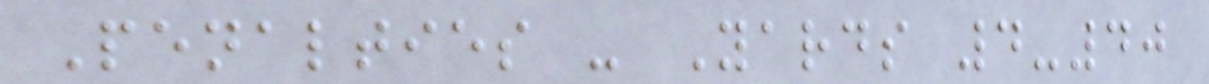Penalties - Yards 4-40
